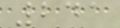241
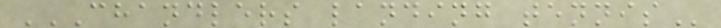CHANDLERS LANDING TENNIS
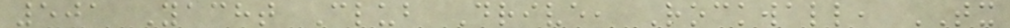501 Yacht Club Drive, Rockwall, TX
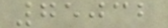75032
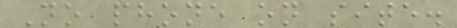No phone on site.
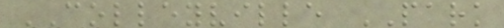COLLEYVILLE PARK
